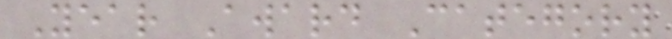Year Award Category
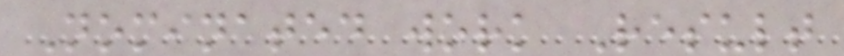Nominated work Result
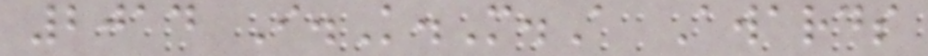2014 I.K.M.A Awards
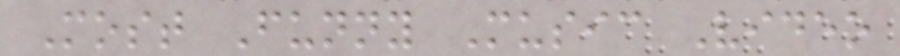Most Funny Music Video
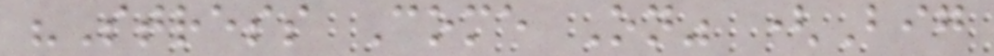"Stress Come On" (Big
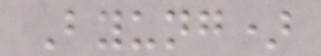Byung)
